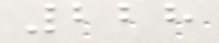228
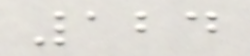124
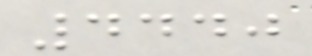4440
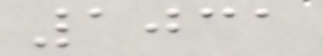1031
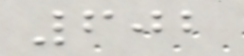602
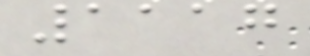1117
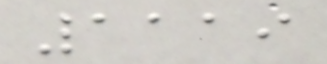1119
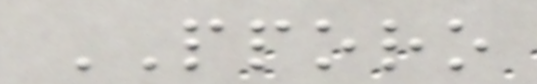PPORO
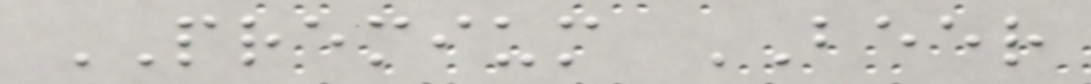PREMIUM BEER
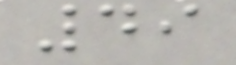49
